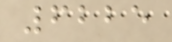6225
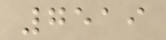7519
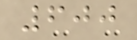600
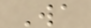Wa
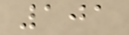101
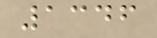1346
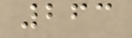263
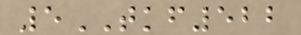5TKF522
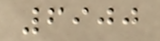6900
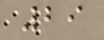29
